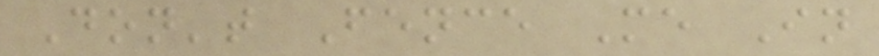Don't Fence Me In
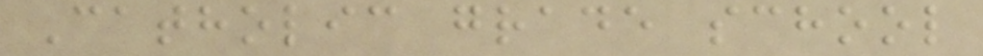Catholic grade school
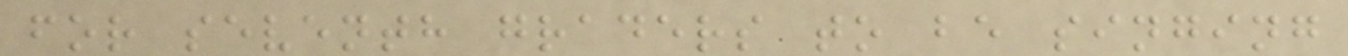for seventh graders to be singing
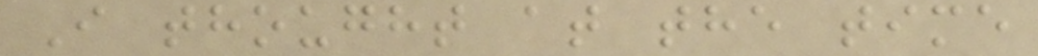I thought at the time
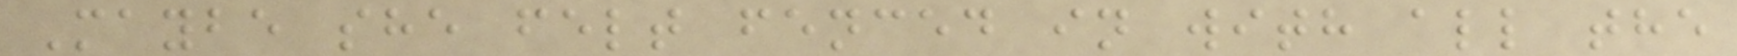Maybe she felt fenced in with all the
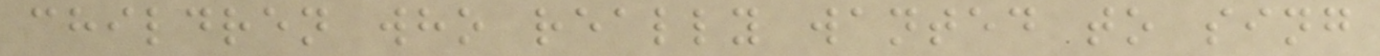children who really wanted to sing
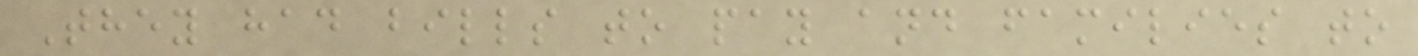They had bills to pay and families to
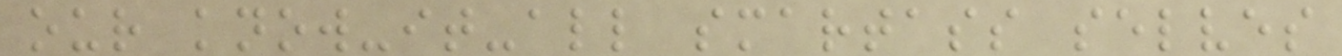our know-it-all smartass selves
